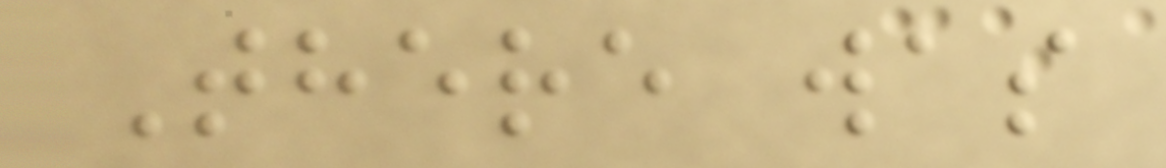There was
